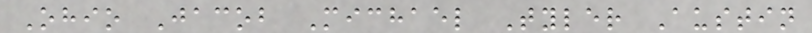Ohio Jacob Michael Tyler Austin
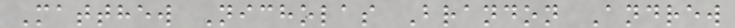Matthew Nicholas Brandon Andrew
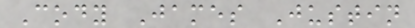Cody James Justin
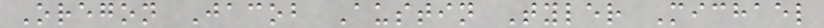Oregon Jacob Austin Tyler Michael
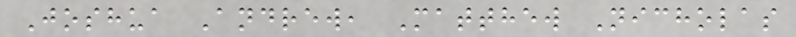Joshua Andrew, Matthew Nicholas
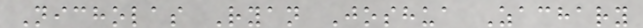Nicholas Ryan Joshua Zachary
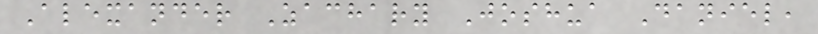Alexander Zachary Joshua Daniel,
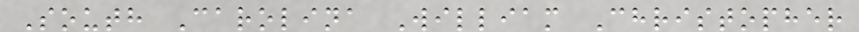South Carolina William Christopher
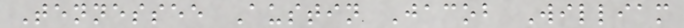Tennessee Austin Jacob William
